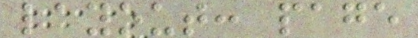layout: page
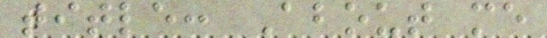title: About me
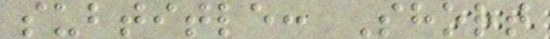subtitle: Short
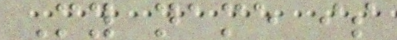My name is
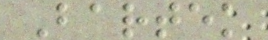Bartek
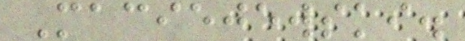Maciejewski.
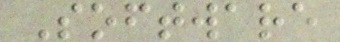Software
